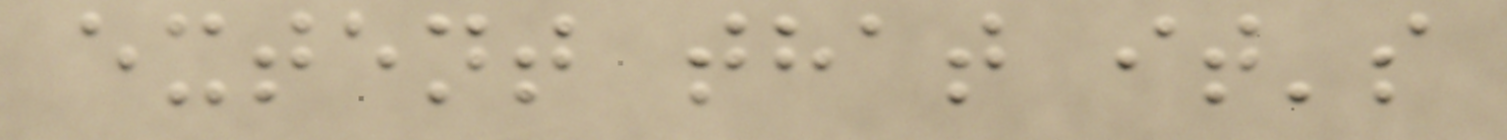extent that it's
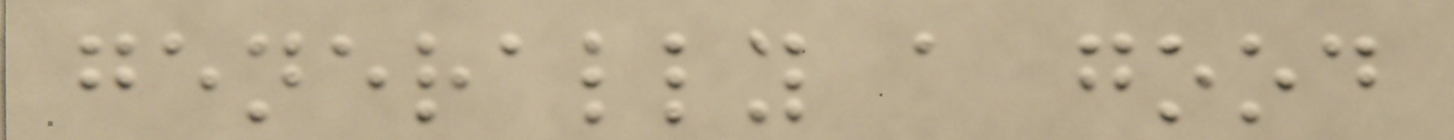generally a good
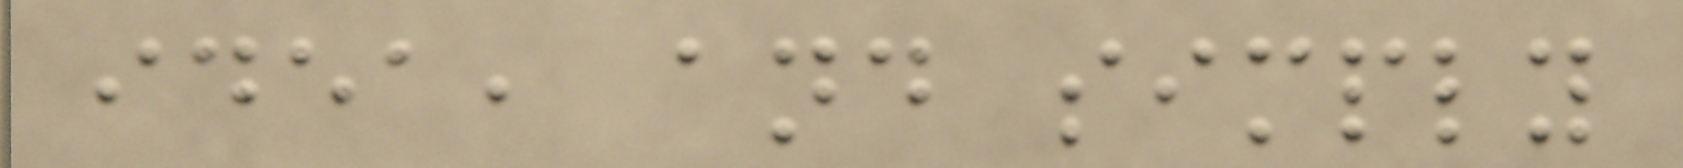idea, and simply
